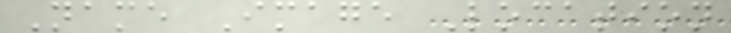Name Image Location
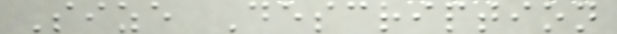Size Description
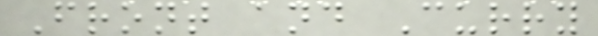Front and Curry
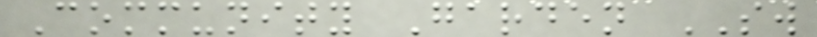Community Garden SW
